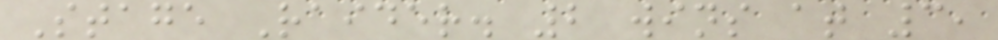Stage Raider. 2 wins at 3,
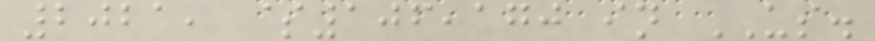2021, $106,170 in US.
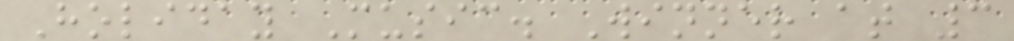Holiday Music. Winner at 3
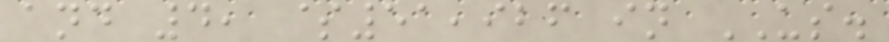and 4, $51,926 in US.
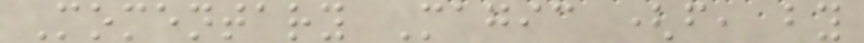Momentary Magic (f, by
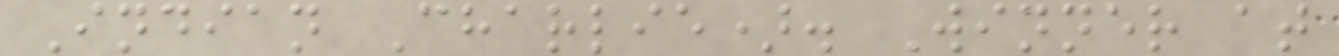Indian Charlie). Winner at
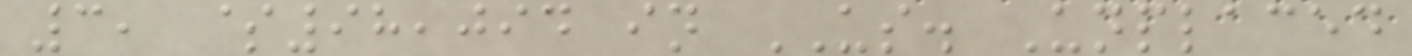3, $98,094 in US. Unplaced
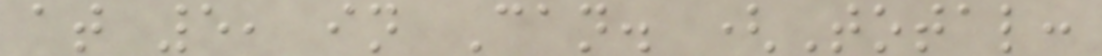at 5, in Can. (Total:
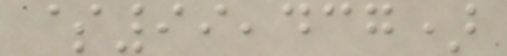$99,437)
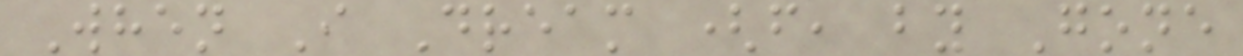When I Dream (f, by Gone
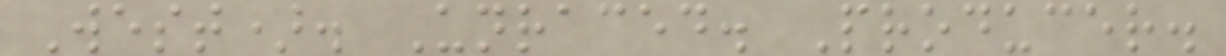West). Unraced. Producer.
